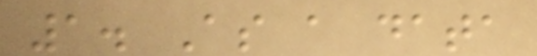1. As a data
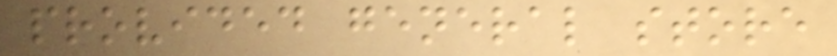provided general store
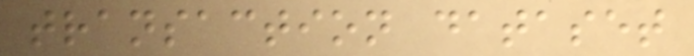transaction dataset
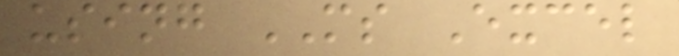using MS Excel
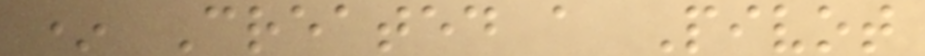* Created a Pivot
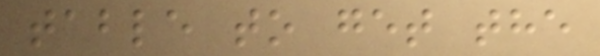table to get the
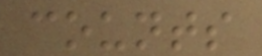counts
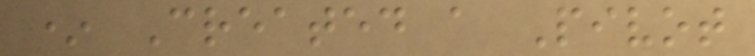* Created a Pivot
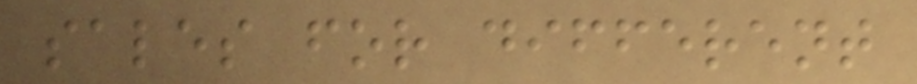sales for different
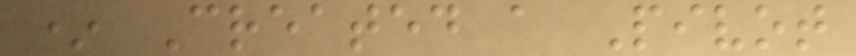* Created a Pivot
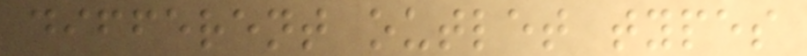different outlet types
